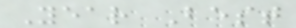Year Best
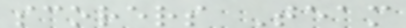scorers Team
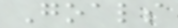Goals
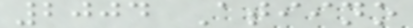2004 Atiino
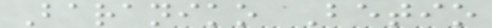Baraniko Betio
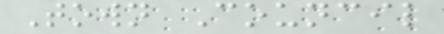Town Council
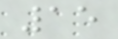15
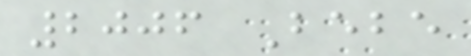2006 Bebe
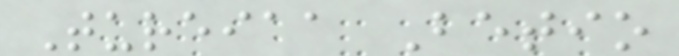Tureiaa Betio
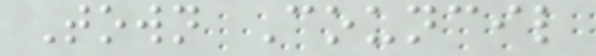Town Council
